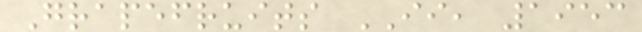Grapefruits II, 1953
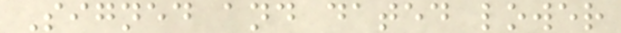Signed and dated lower
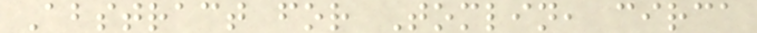Abstract for Tomlin, circa
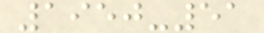1950-51
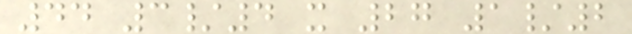44 3/4 x 27 1/2
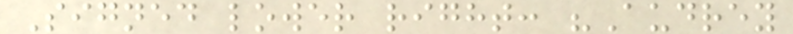Signed lower right: "Audrey
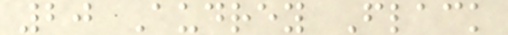20 Audrey Flack
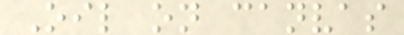Oil on canvas
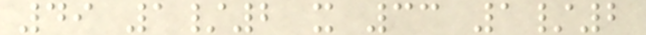49 1/2 x 33 1/2
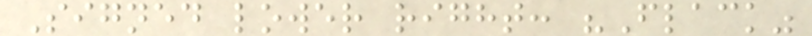Signed lower right: "Flack"
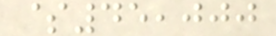$45,000
